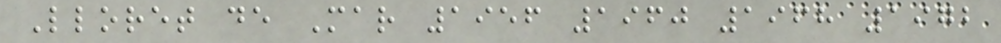Lloret de Mar 1956 1960 1968 1972
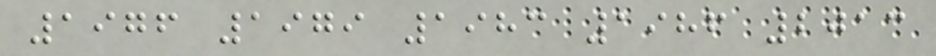1976 1979 1983 1986 2013
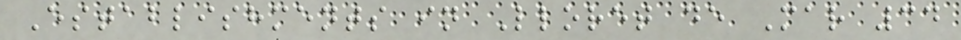Establishments in Lloret de Mar 34
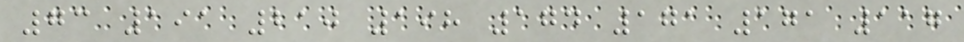73 191 210 198 174 171 171 117
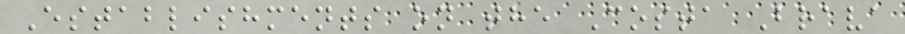Establishments on the Costa Brava
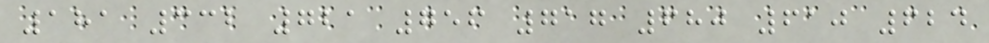181 332 721 756 717 680 610 624
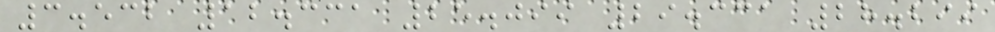3.532 12.331 25.099 29.331 28.299
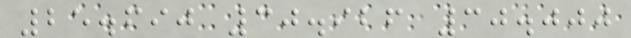25.690 30.926 30.000
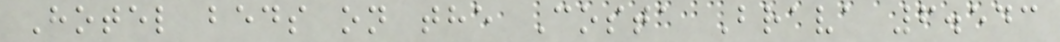Hotel beds on the Costa Brava 6.543
